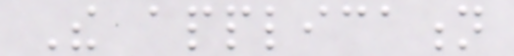The application
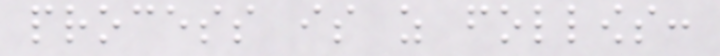process is as follows:
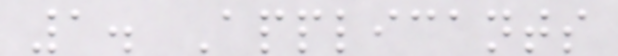1. Applicants
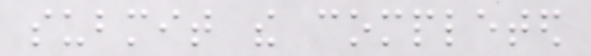submit the completed
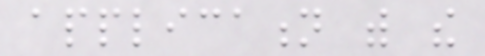application with the
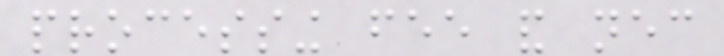processing fee and necessary
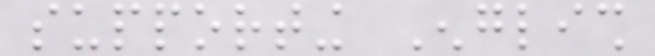supporting English
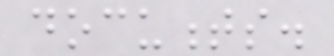documents.
